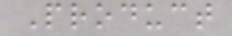Product
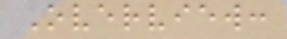Overview:
